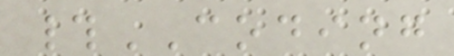#CODING
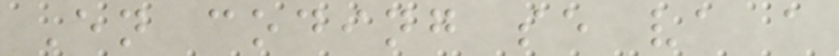En coding se va a
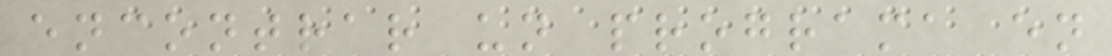encontrar un programa en
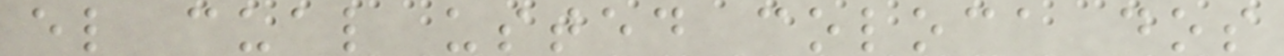el cual usted coloca dos
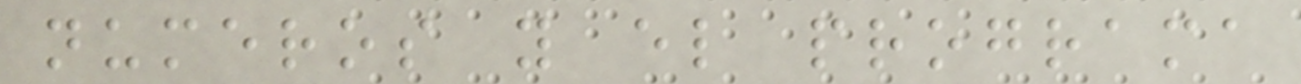numeros y el programa
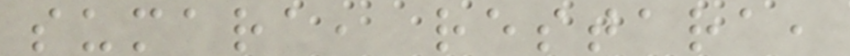sumara, restara,
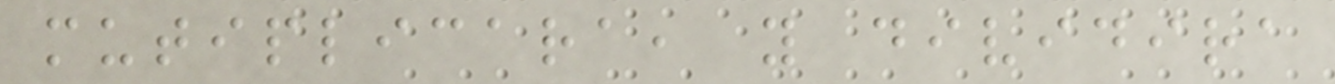mutiplicara, y dividira
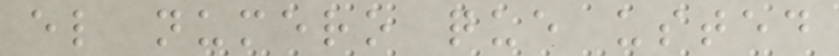el numero que usted
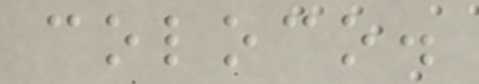coloco.
